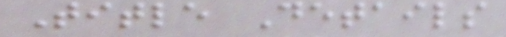Title Details
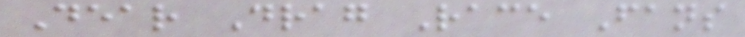Dear Drag Race Fans
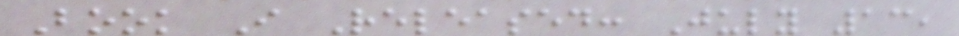Book I Released: July 13,
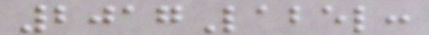2017Label:
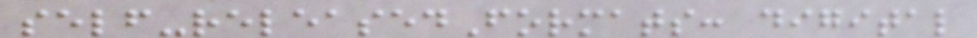self-releasedFormats: digital
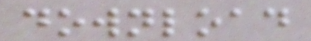download
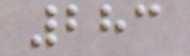283
